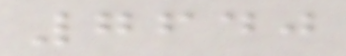7640
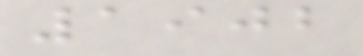1902
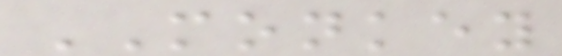MONKEY
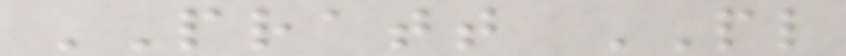PRATT PL
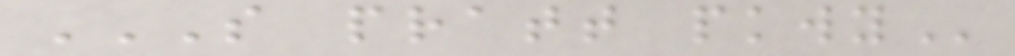S PRATT PKWY
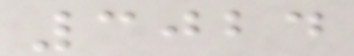3024
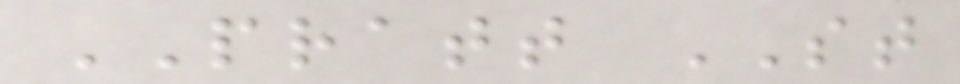PRATT ST
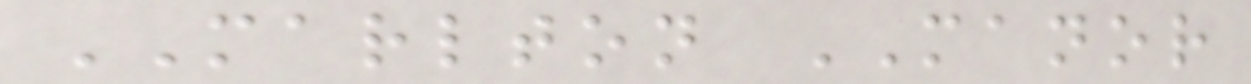MARLTON MANOR
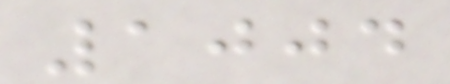1004
